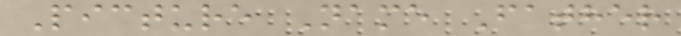Picture Name Father
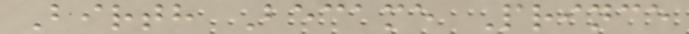Birth Became Prince
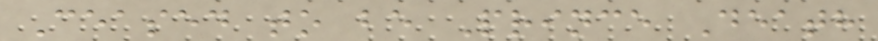Ceased to be Prince Death
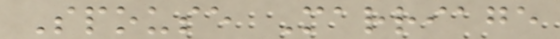Spouse Marriage
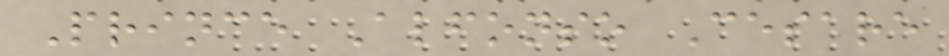Prince Alfonso Cesare
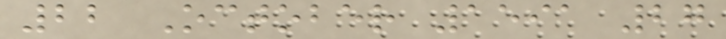22 October 1591 27
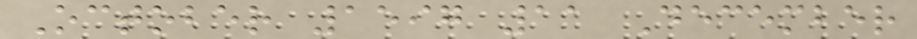October 1597 11 December
